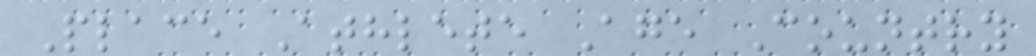Place Athlete Age Country
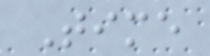Time
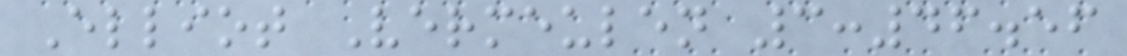Elliot Vermeulen 3:46.56
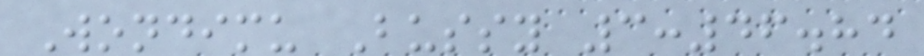Wondimu Bussy 3:46.84
